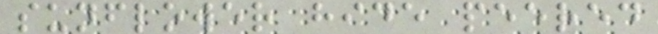sunflower hide peered
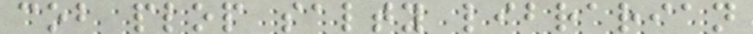cob plop salty librarian
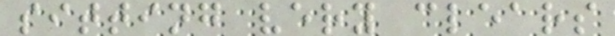sitting very clears
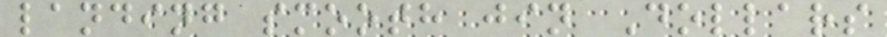landing smooth jin Dollars
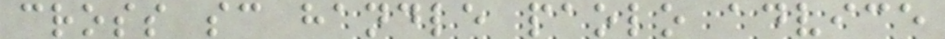cross sc handle paolo advice
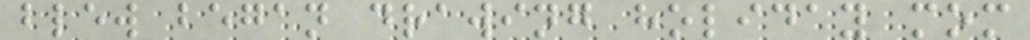blew began drawing holiday mom
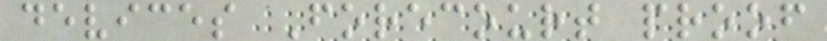devices Forecourt proof
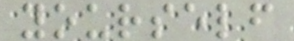yourself
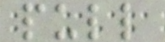pull
